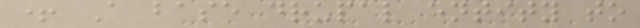+ A base drupal entity to
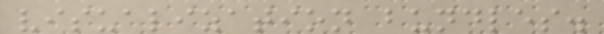visualization bundles.
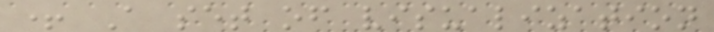+ A set of visualization
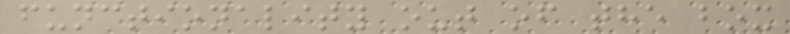functionality out of the box
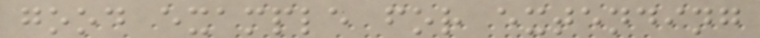good example for extending
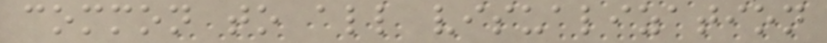common to all visualization
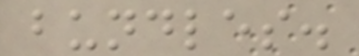bundles.
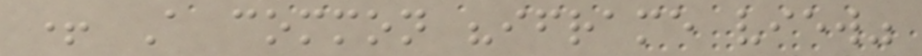+ A common "iframe view"
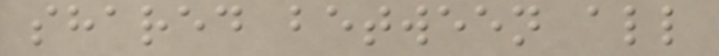shared between all
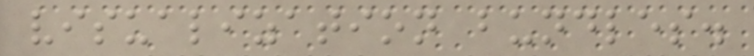visualization bundles.
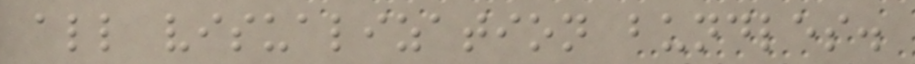all visualization bundles.
